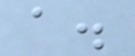a.
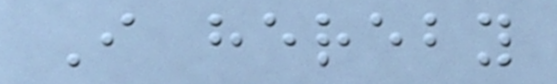I hereby
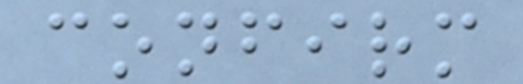confirm
